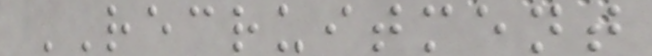RECRUITMENT
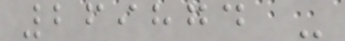269874 -
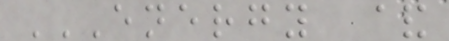ENERGY &
